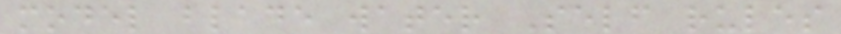model blade water Self rules
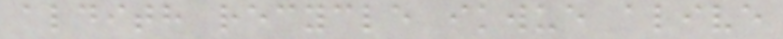aldith recycle ikwue alive
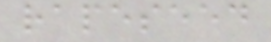rapeseed
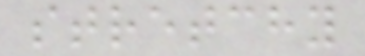stretchy
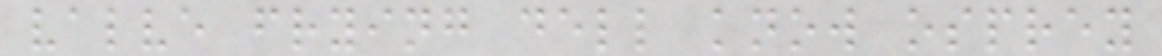valve frying dell know osprey
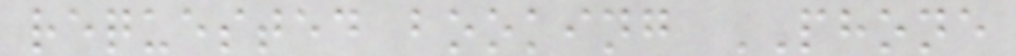requested booking PHONE
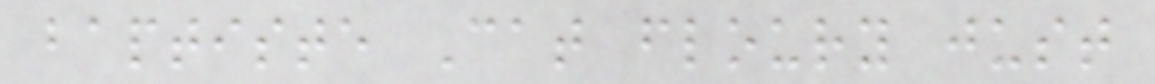baptiste Cat floury just
